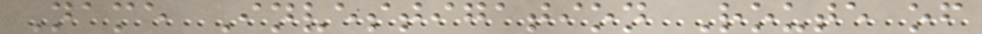Name Investigation Route of
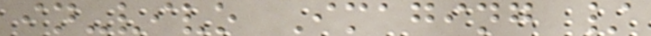in-vivo Imaging /
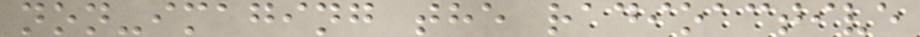non-imaging the radioactive
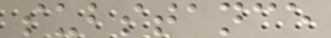substance
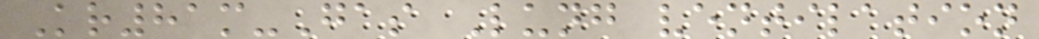Kr81m-Gas Lung ventilation
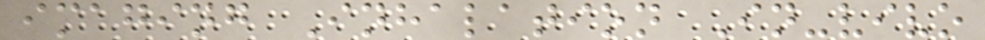imaging Inhalation In-vivo
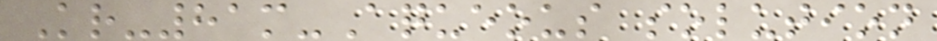Kr-81m-Aqueous solution
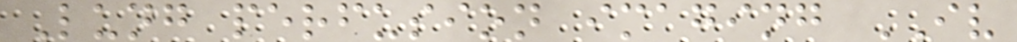Lung perfusion imaging IV
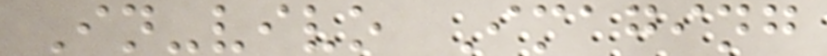In-vivo Imaging
